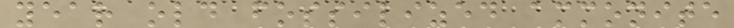year old fossilized ammonite
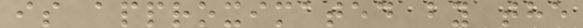is approximated by the
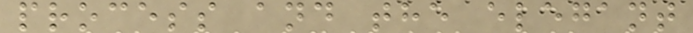process and the elegant
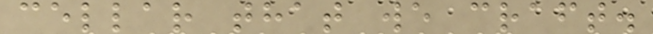cellar that we craft.
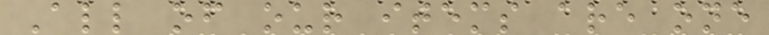All of our items are one
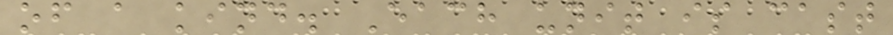of a kind. Each unit is cast
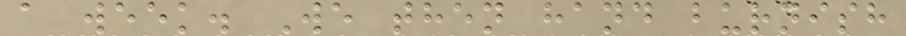a week. We then hand burnish
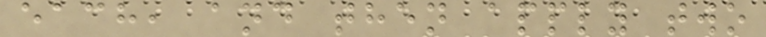each, and then apply two
